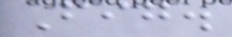Fig.
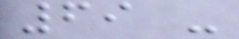69 -
